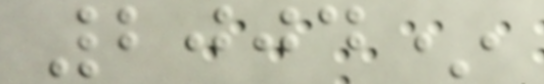2004*
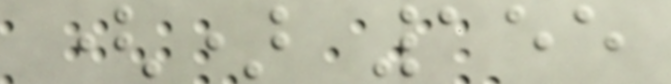() 155
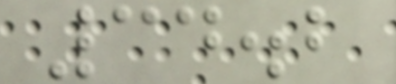34.2
